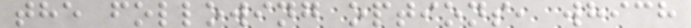the following options, which
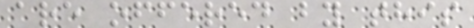are offered by this
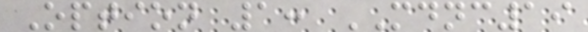Option 1: MDNC19
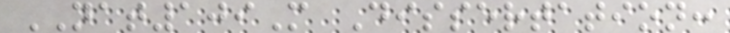NAT109M Dissertation:
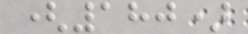(180)
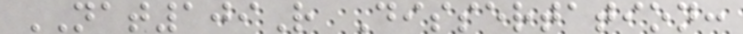NAT109R Dissertation:
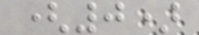(0)
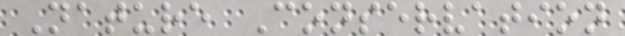Nature Conservation
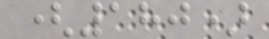(180)
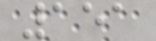151
